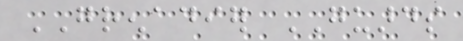GRENADIER GUARDS
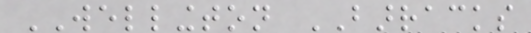WELLINGTON BARRACKS
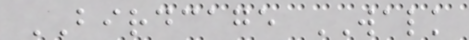BIRDCAGE WALK
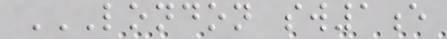LONDON SW1E
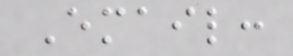Email:
